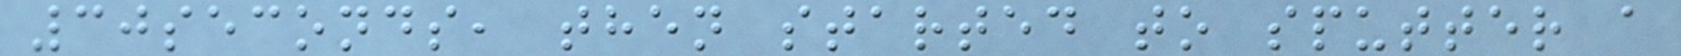30seconds, then started to sputter a
